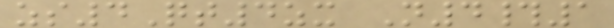zs4Qt4zx N4#1
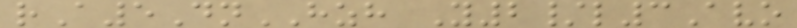rA5DnHZH Y2/l3Avo
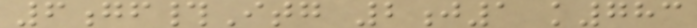6gf#Itg 2j1 k783
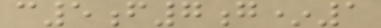c5f7g*1
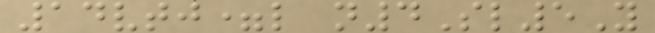14vtj=l n4Sl5Y
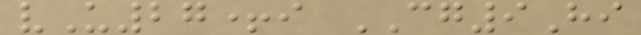vU27+i CG9Hi
